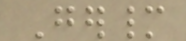Germany
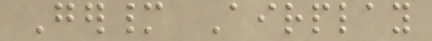Germany Airplay
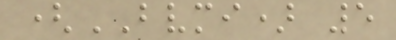(BVMI) 5
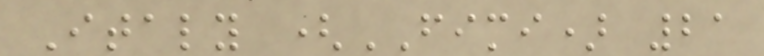Italy (FIMI) 21
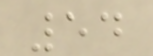54
